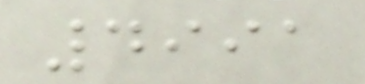4991
